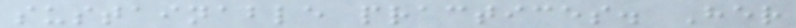sustainable practices. Her
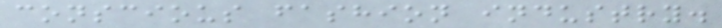conscious fashion industry.
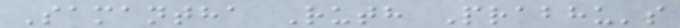Samantha Ruth Prabhu's
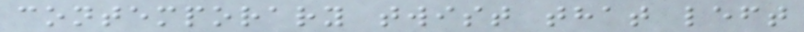contemporary twist that left
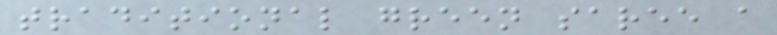traditional green saree a
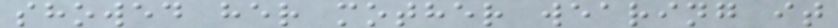showed her mother wearing it
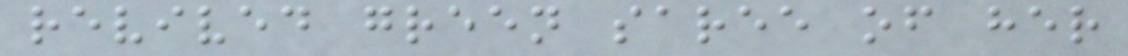revived green saree of her
